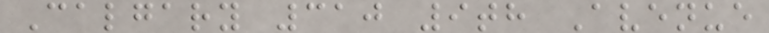Calgary 310 9th Avenue
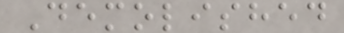Demolished
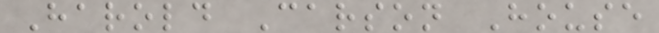Harold Carson House
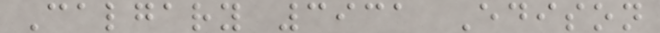Calgary 3931 Edison
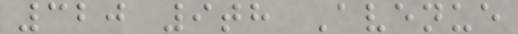320 9th Avenue
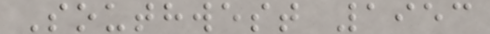Southwest 1953
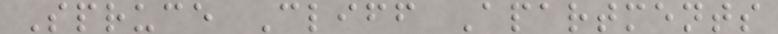Spruce Cliff Apartments
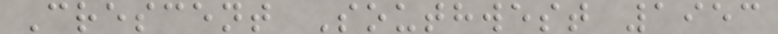Crescent Southwest 1953
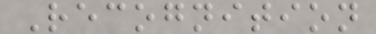Recognition
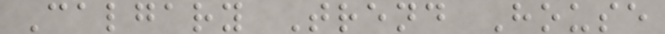Calgary Trend House
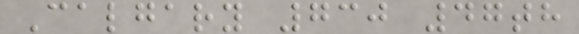Calgary 730 47th
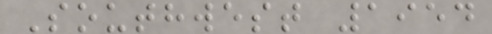Southwest 1954
